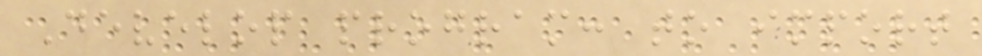Develop program: to import
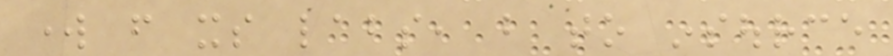work from its labs, but to insource
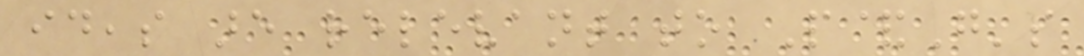ideas are relevant to P&G's
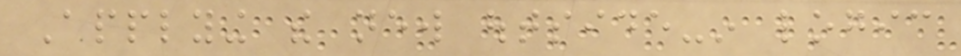Applying the new outside-in logic
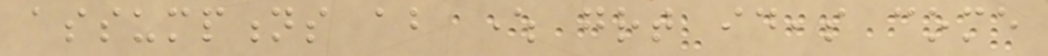assumptions about where great ideas come
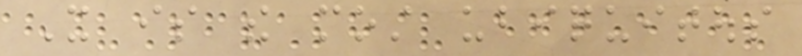It is the most ubiquitous
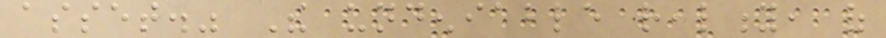asset." The undeniable reality, of
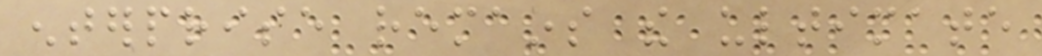enterprise remains the ultimate
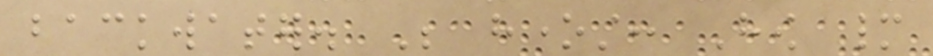backwater. Be honest: How many
